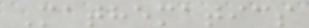Mathematics
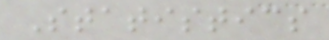Statistics
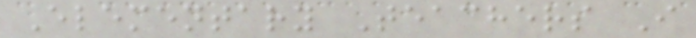Elementary Teachers I
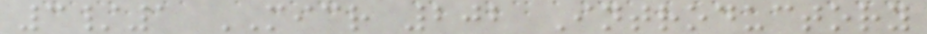3/1 MICR 202 Introductory
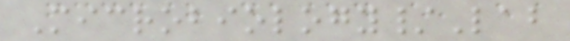Microbiology/Lab
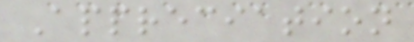Appreciation
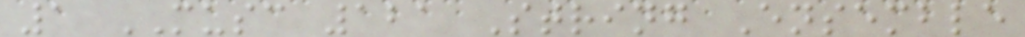1 MUSC 121 String Ensemble
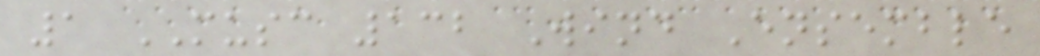1 MUSC 132 Wind Ensemble
